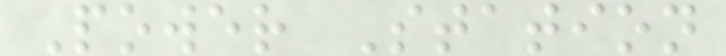Power Station
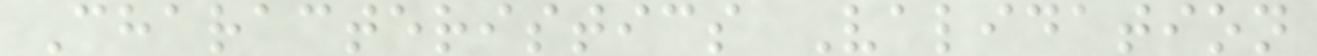Characteristics Validation
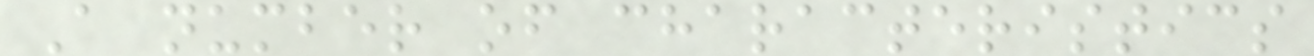A number of characteristics
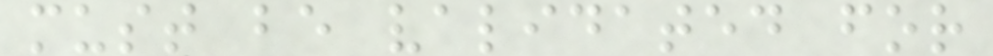must be validated for
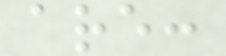are:
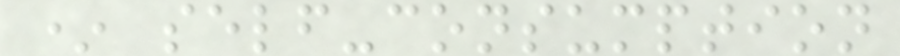* self-consumption
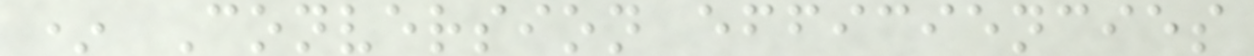* Conversion efficiencies
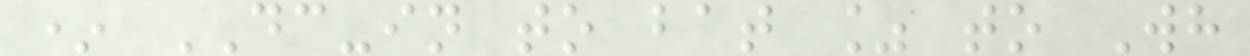* DC-in to bat % to Wh
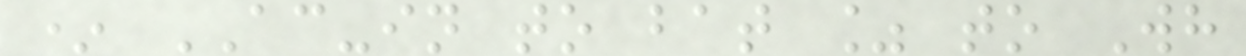* AC-in to bat % to Wh
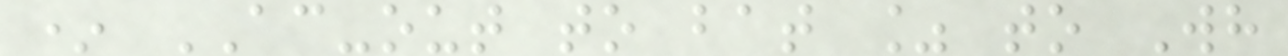* AC-out to bat % to Wh
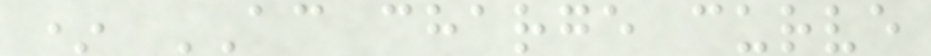* AC charge curve
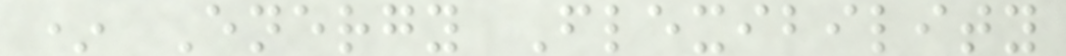* Energy Flexibility
